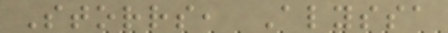Storrs, Alyssa
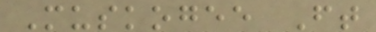Muskogee Ft
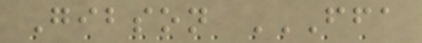Gibson FFA
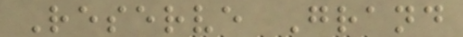Reserve Grand
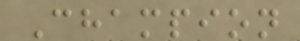Champion
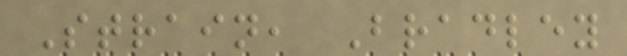Strain, Bradley
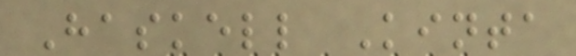Haskell Kinta
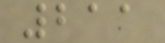211
